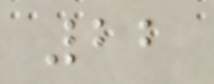22
